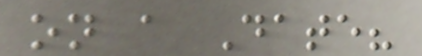on a Date?
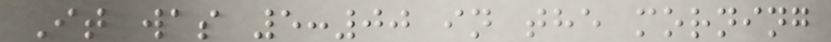It was 5:00 in the morning
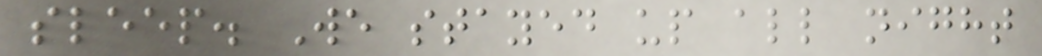sleep. We stayed up all night
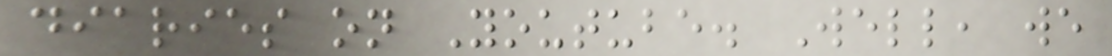diaries on Youtube. Well, we
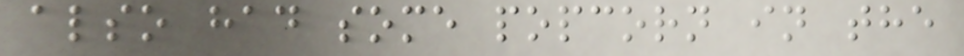also had some popcorn in the
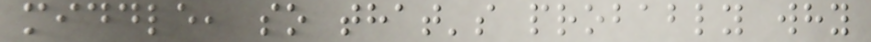middle, so that's probably why
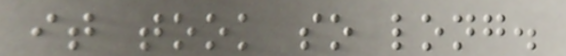it took so long.
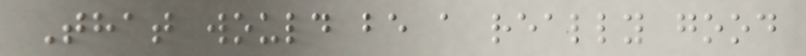That would be a really good
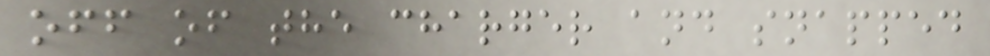off of the charger and snapped
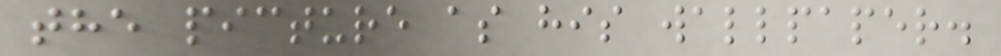the picture as his wallpaper.
